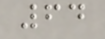64
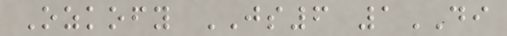Ozkofy JS6 1DI
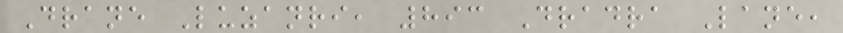Drane Luzanri, 893 Dradra Lane,
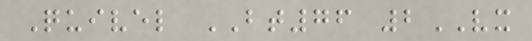Quivel BT76 2VX
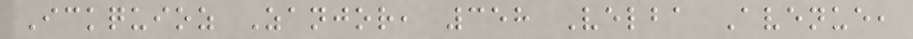Ickquioz Zanjor, 358 Velba Avenue,
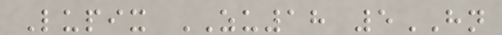Lupix ZU18 5HN
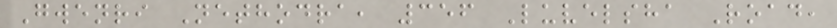Gwenri Nethodra, 356 Luvelsha Road,
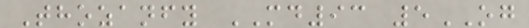Thozanfy MD93 5OG
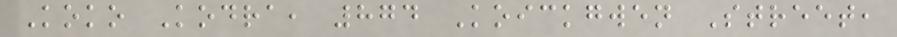Koko Kodra, 874 Koickgwen Street,
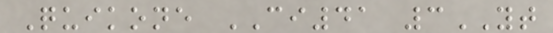Quikone CI41 3YT
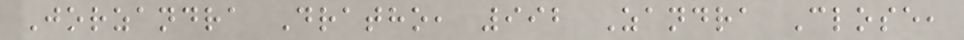Jorzandra Dratho, 992 Zandra Close,
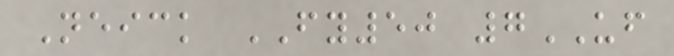Neick FY50 7UF
